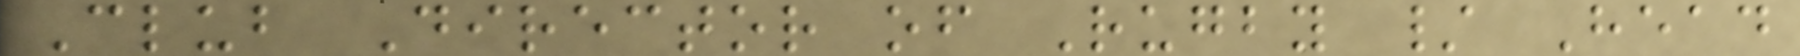Club Director of Rugby / Head
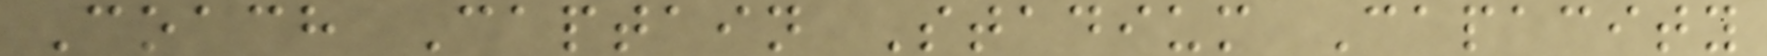Coach Captain Stadium Capacity
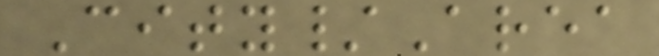City/Area
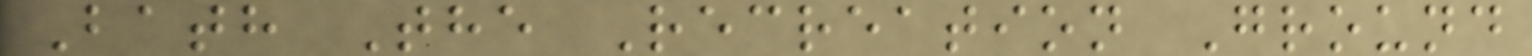Bath The Recreation Ground
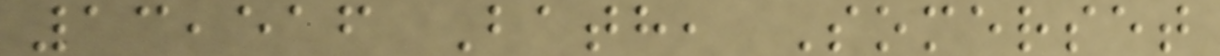13,516 Bath, Somerset
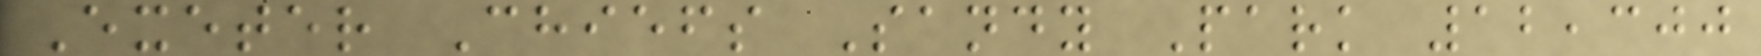Exeter Chiefs Sandy Park 12,300
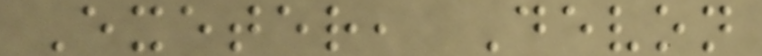Exeter, Devon
